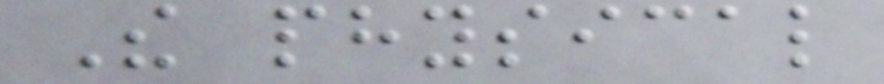The physical
